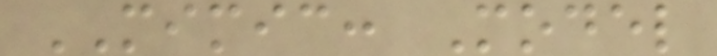MIMIC: Model
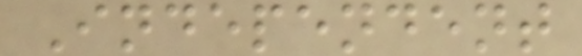Independent
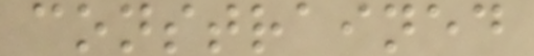constrained
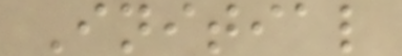Initial
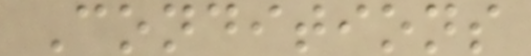Conditions
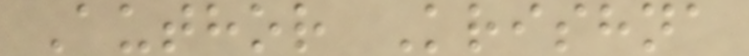Author Krishna
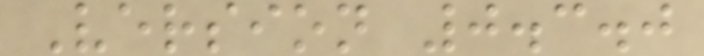Version 0.3.0
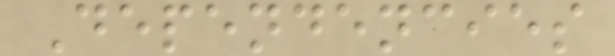Dependencies
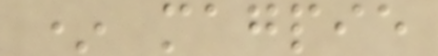* magpie
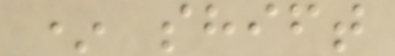* shift
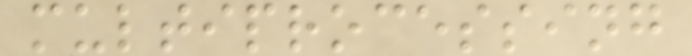multiprocessing
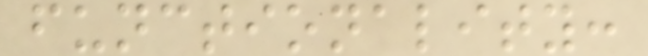functionality:
